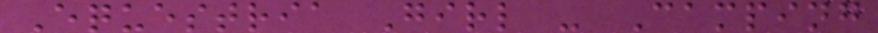Equestria Girl - Camping
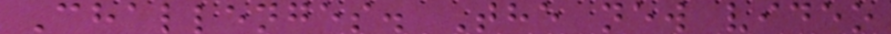Challenges. The new video
